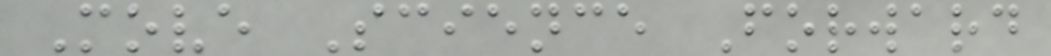Move Science Forward
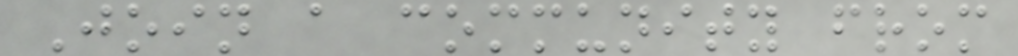Join a community from
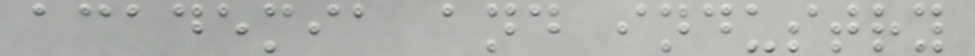academia and industry
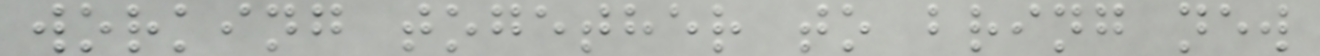working together to bring new
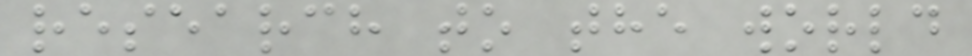research to the world
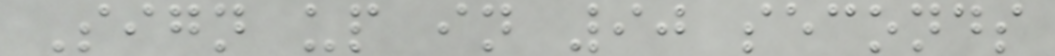Sign up in 90 seconds
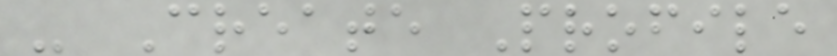- Create Profile
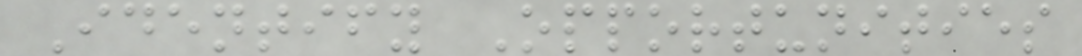Identify Opportunities
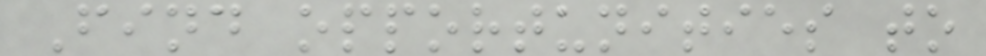Find opportunities to
